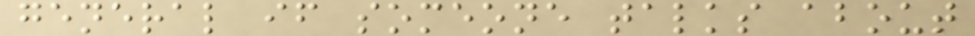general if someone talks about
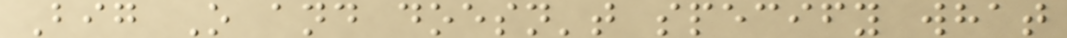Big O and doesn't specify what
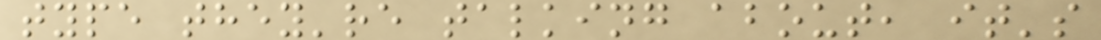type they're talking about, it's
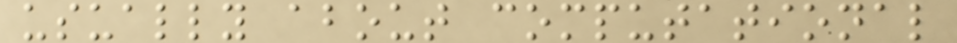usually about computational
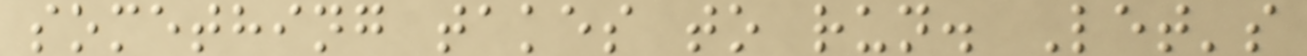something takes to run. Let's
